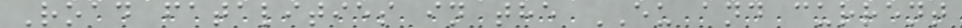Road fatalities in the EU and current
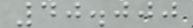40.000
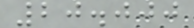20.000
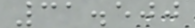31.500
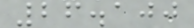26.100
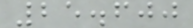25.600
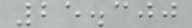25.300
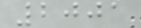2001
